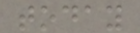today
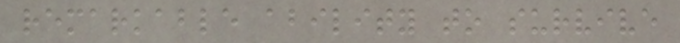remarkable ability to survive
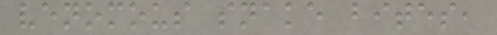venomous snake bites,
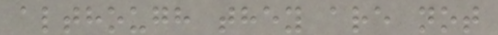although they are not
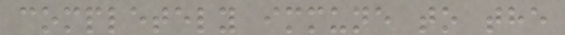completely immune to the
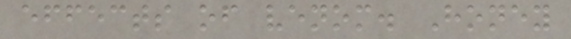effects of venom. Honey
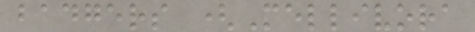badgers (Mellivora
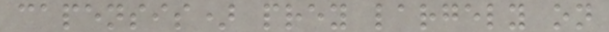capensis) prey largely on
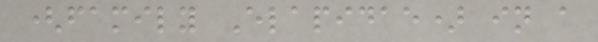(family Elapidae) in a
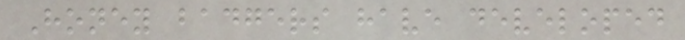Honey badgers have developed
